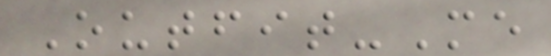Outfit-Me
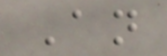An
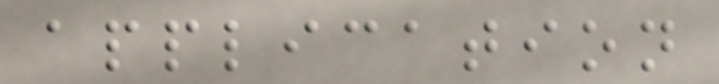application
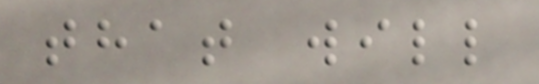that will
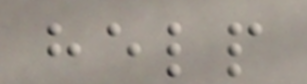help
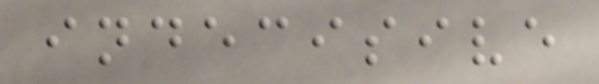indecisive
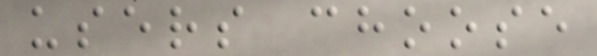users choose
